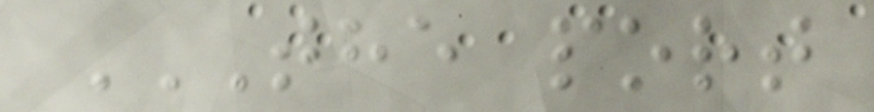THE PORT
